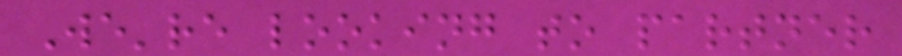We're looking to partner
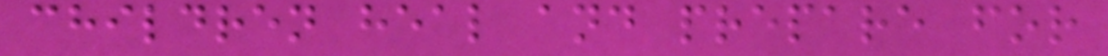children heal and prepare for
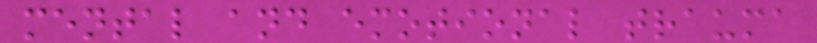mental and emotional trauma
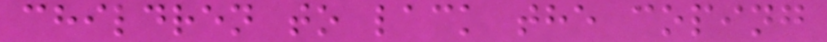children to lack the coping
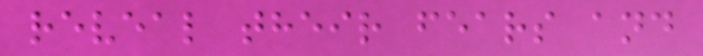reveal their fears and
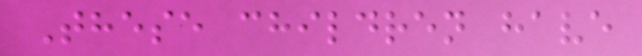These children have
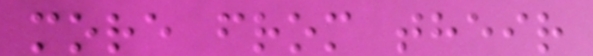more from their
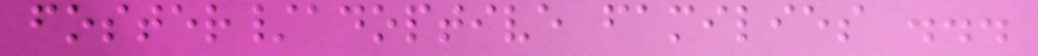foster/adoptive families ...
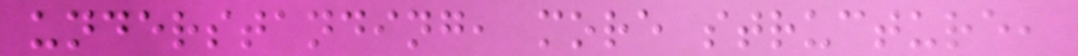understanding, more structure,
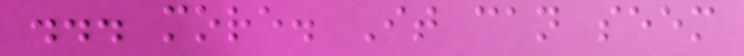... more. It can seem
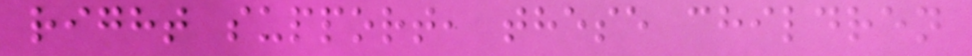right support, these children
